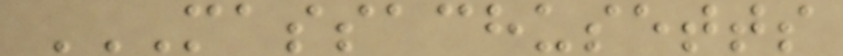MASSACHUSETTS
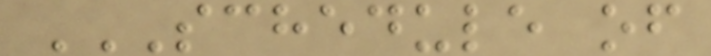SCHEDULE OF
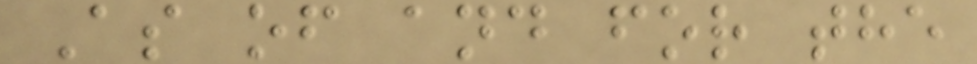As of and for the
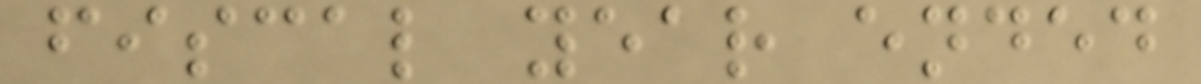fiscal year ended
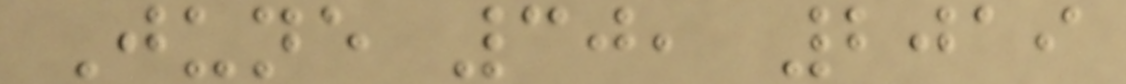June 30, 2019
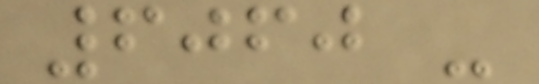6060 -
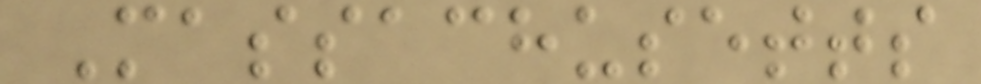Massachusetts
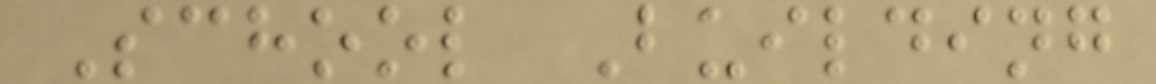School Building
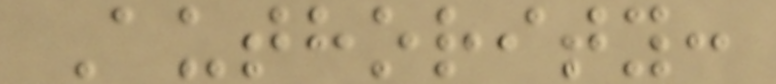Authority:
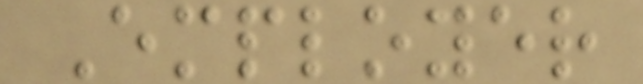Employer
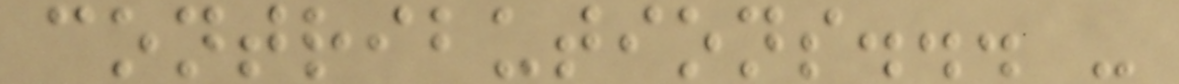contributions... -
